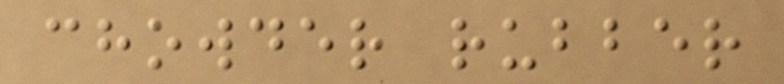chowder rubber
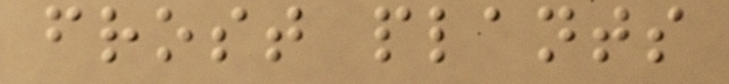frost plants
